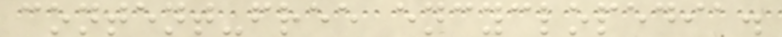content-free encyclopedia.
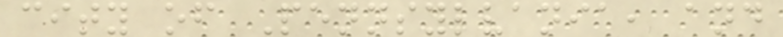city of Pennsylvania, and
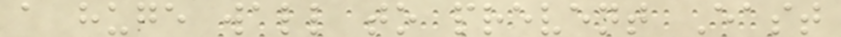a huge wall to prevent East
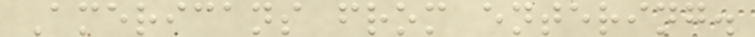Americans from entering.
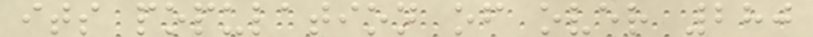its population of over 280
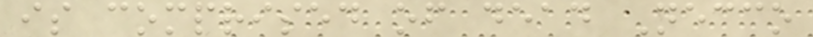is comprised of dead Necco
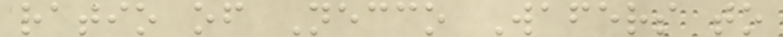ratio of Necco Wafers to
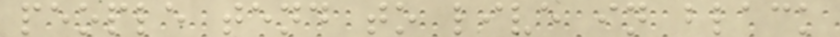people tend to live in black
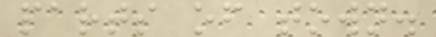parts of town.
